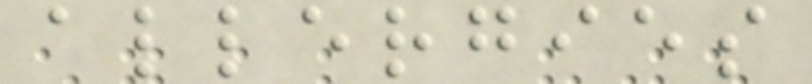allergies
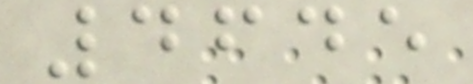4645
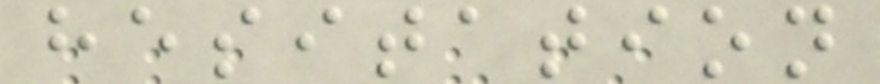hesitation
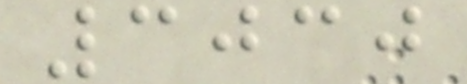3030
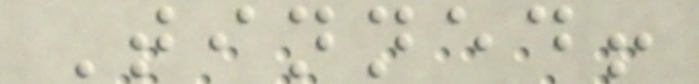Tinned!
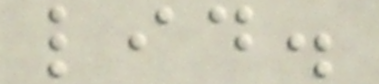lid.
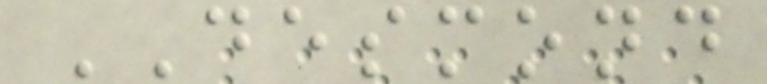DESMOND
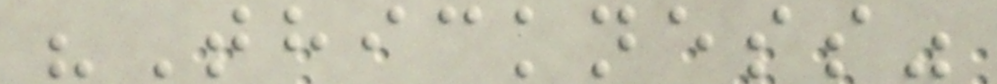"Thickness"
